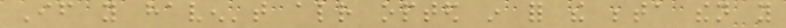If you haven't already opted in for the beta then you
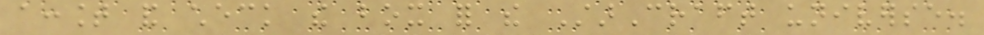account and check the box for the StarCraft universe.
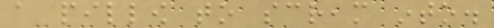a pillow to scream into.
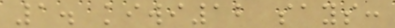1. kiwi12 says:
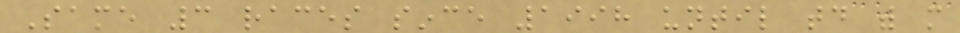Same 3 races since 1998 until today with more
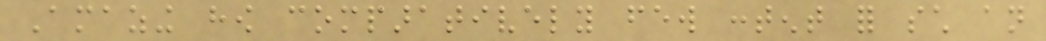Amazing how comparatively few content for such an
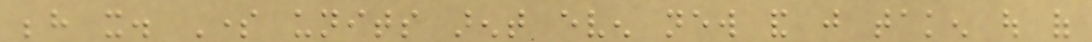behind it. Some units arent even new and just taken out of
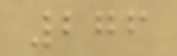276
